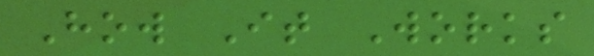How It Works
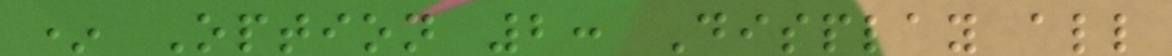* Option 2: Display all
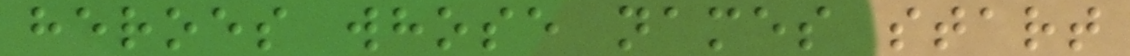heroes whose names start
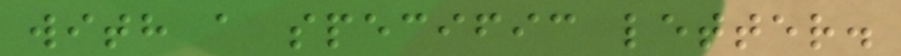with a specific letter.
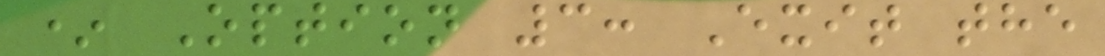* Option 3: Exit the
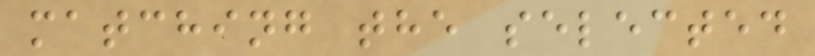matching the selected
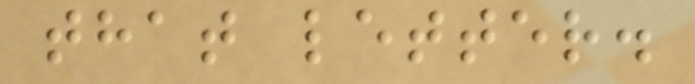that letter.
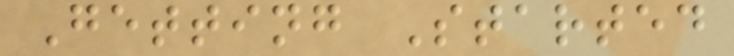Getting Started
